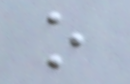o
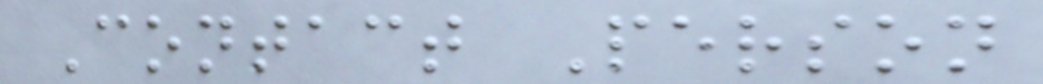Contact Person
